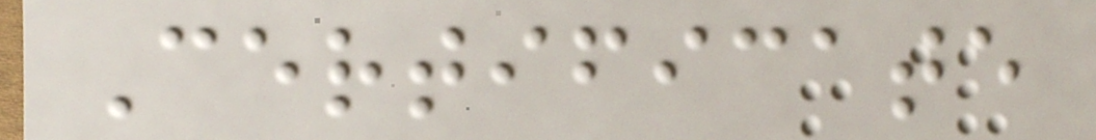Certificate
